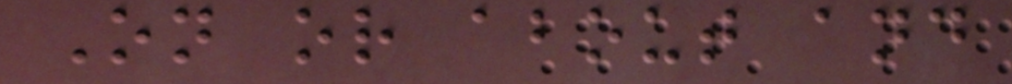On or about and
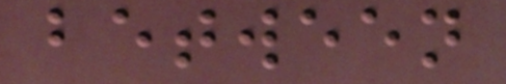between
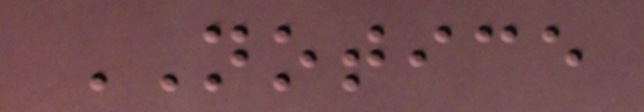NOTICE
